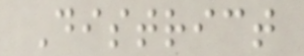District
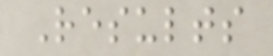Results
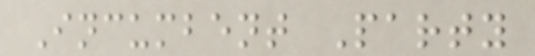Incumbent Party
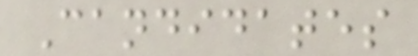Candidates
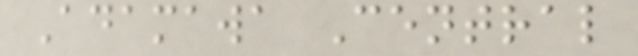Adamawa Central
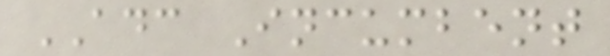ADC Incumbent
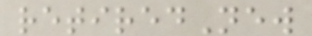retiredNew
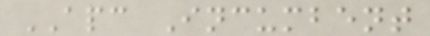APC Incumbent
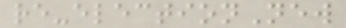re-electionNew
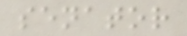senator
